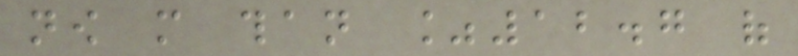now more than %12.7 of
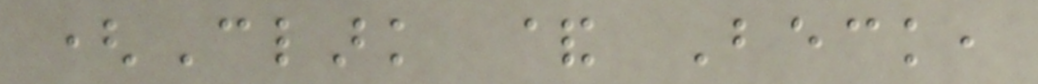(Clark & Beck,
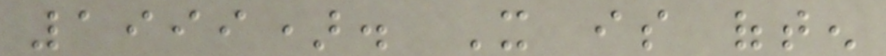1999). It is often
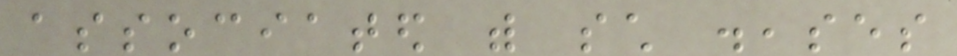associated with such diseases
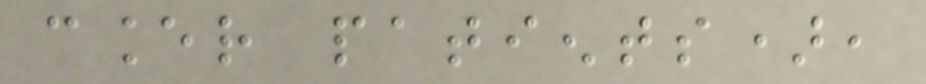cancer patients),
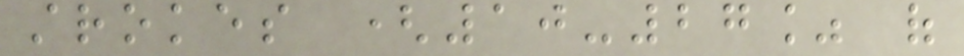strokes (10-27% of
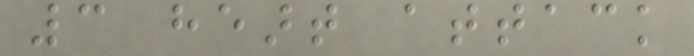3 heart attack
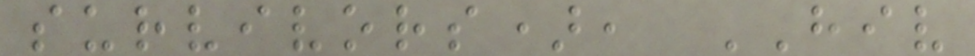survivors), HIV
